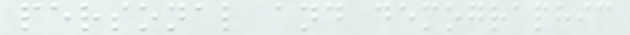personal and demographic
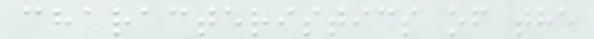characteristics of the
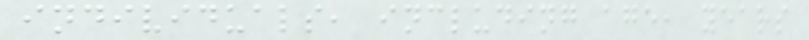individuals, including age, years
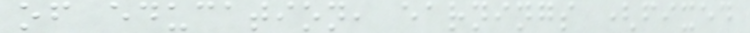of education, earnings (fixed
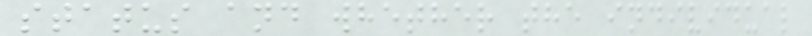status and whether the individual
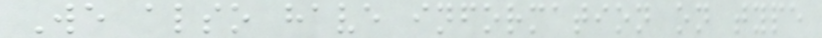We also have information on type
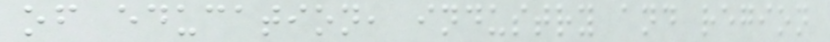of education, industry and region
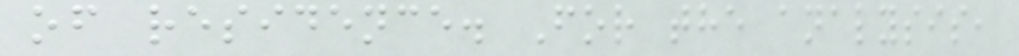of residence. For the analysis,
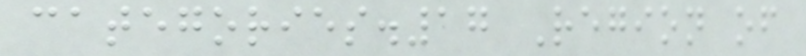categories.17 Region of
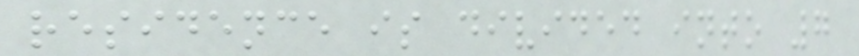residence is divided into 7
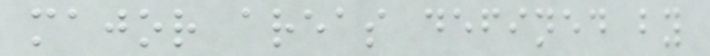major areas defined by
